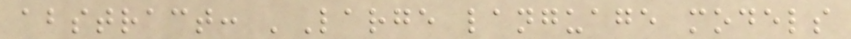abstract: 'Large language models
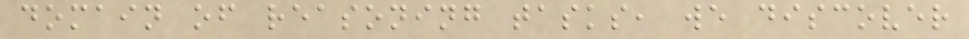domain of reasoning tasks, we discover
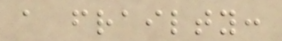a frailty:
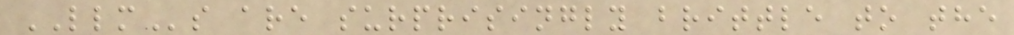LLMs are surprisingly brittle to the
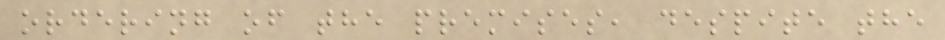ordering of the premises, despite the
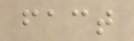fact
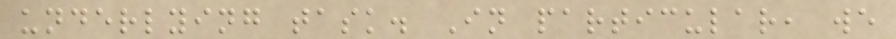underlying task. In particular, we
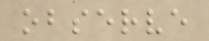observe
